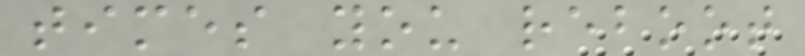times you reboot
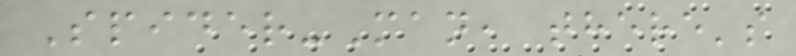Spider-Man, there's
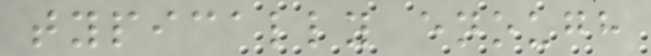typically enough
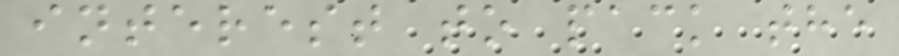interest to pack the
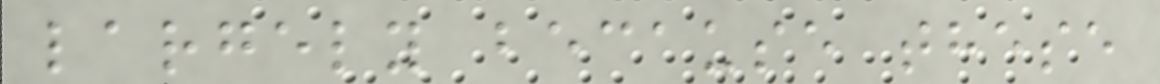largely because these
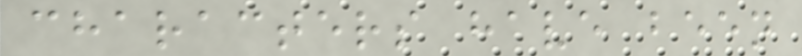characters have been
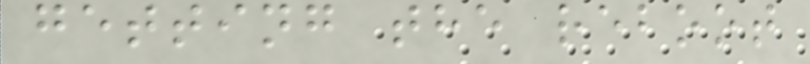getting the reboot
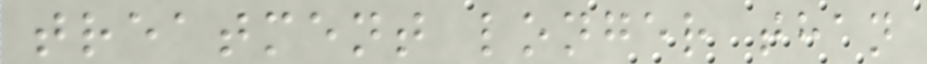treatment longer than
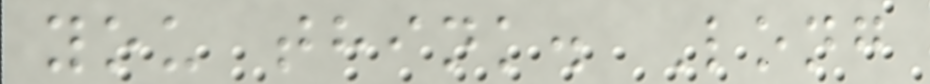you think. Long
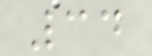34
